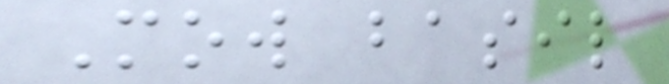Mow basil
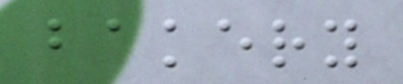bakery
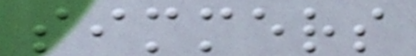simmers
